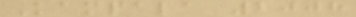Kampala 2008
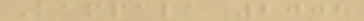Kampala 2008
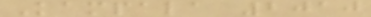Kampala 2010
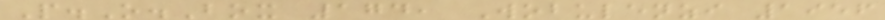P.O.Box 174, Wobulenzi 1956
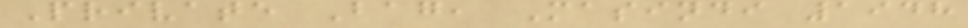Private Bag, Masindi 1948
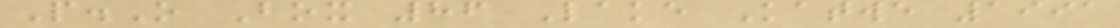P.O Box 86 Lake Katwe 1991
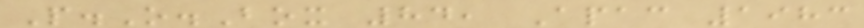P.O.Box 84, Apac 1983
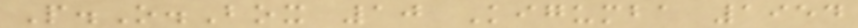P.O.Box 10 Kigumba 1954
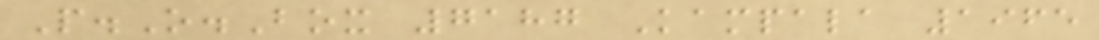P.O.Box 7187 Kampala 1965
